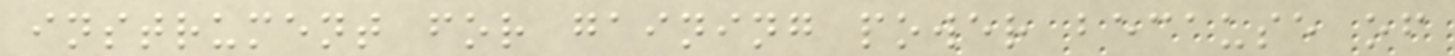instrument for gaining power because of
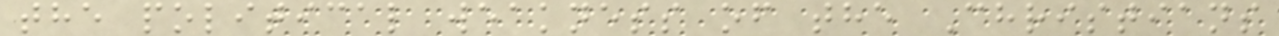the political weakness of the Christians
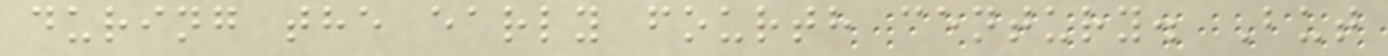during the early fourth century. But
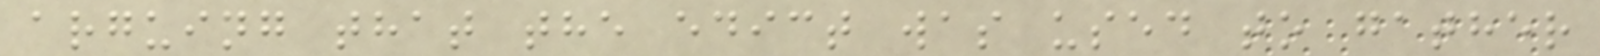arguing that the edict was used to gather
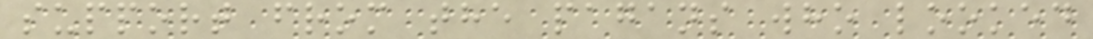support from the pagans who looked
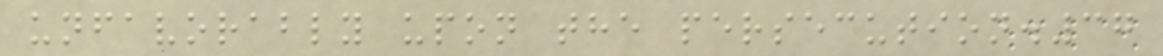unfavorably upon the persecution.37
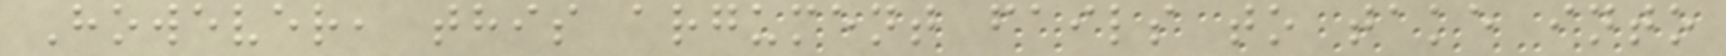However, this argument fails to take into
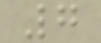7
